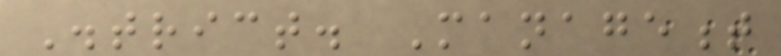District. Management
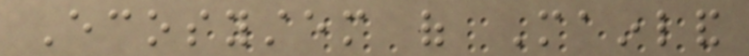Ecosystem of Mainland
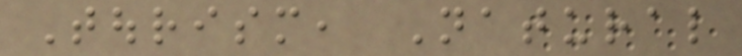Tourism, Natural
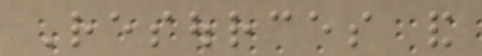Resources and
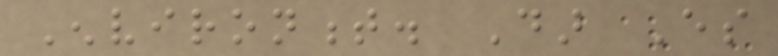Environment. Dar Es
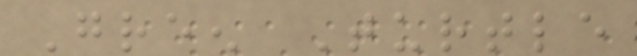Green Turtle
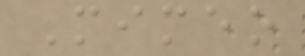Mimeo
